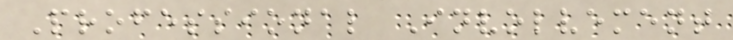Professional Involvement
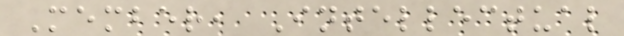Member, Intellectual
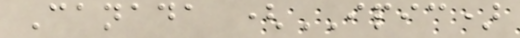Canada (IPIC)
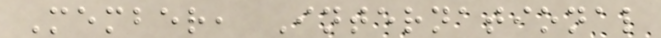Member, International
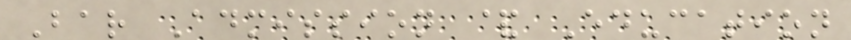Bar Admission & Education
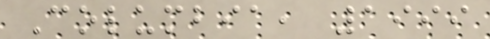Columbia, 1999
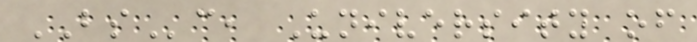BSc, University of
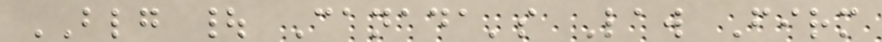BLG | Canada's Law Firm
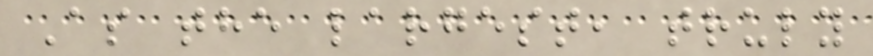As the largest, truly
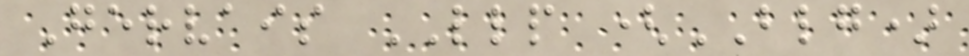Gervais LLP (BLG)
